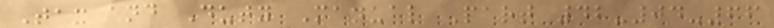Tax and Duty Manual Part 42-04-66
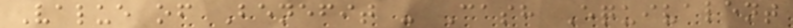Value of Benefit - Cash Equivalent
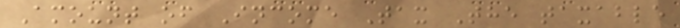Amount of Income Tax The taxable
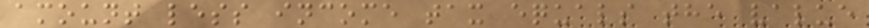amount less income tax equals the value
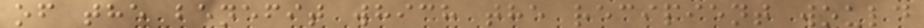of the benefit which the recipient would
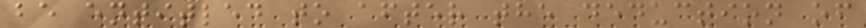be entitled to after the deduction of
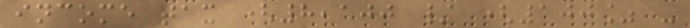income tax (8,100 / (100% -
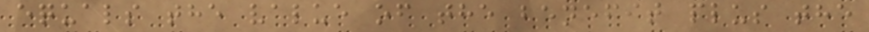equals the value of the benefit plus the
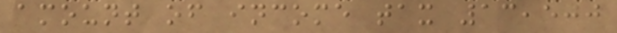amount of income tax 13,500
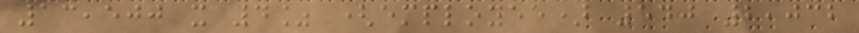13,500 x 4% (employee) 540 2,032
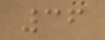36
